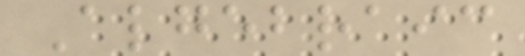Algebraic
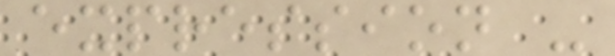expression -
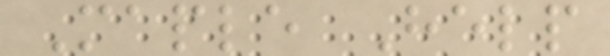Maple Help
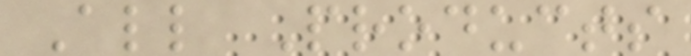All Products
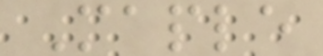Maple
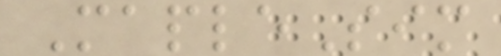MapleSim
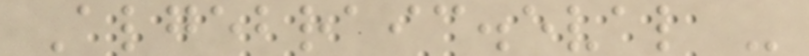Algebraic.eval -
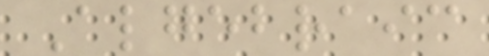Algebraic
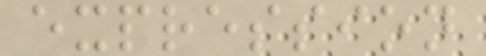expression
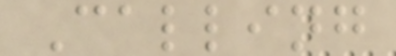Calling
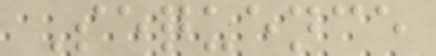Sequence
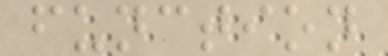function
